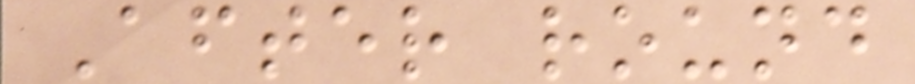After round
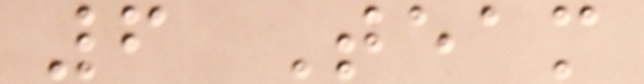6 Team
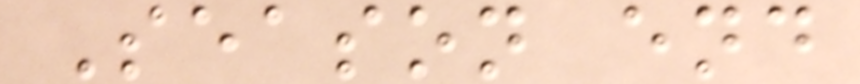Season end
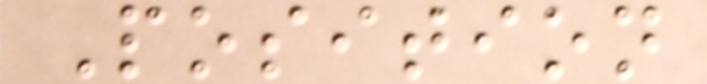Position
